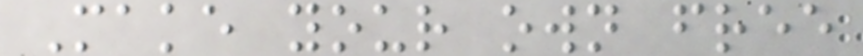Make your own free
